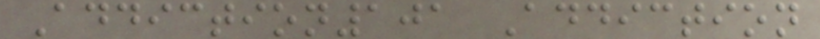Addiction101 Addiction
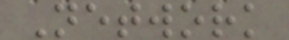Network
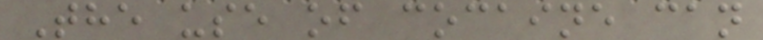The use of cocaine can
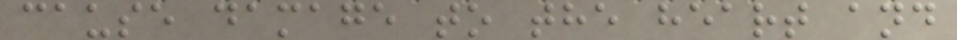cause damage to the heart and
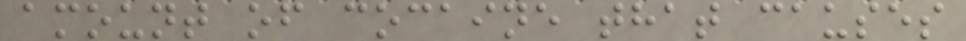amount of cocaine that causes
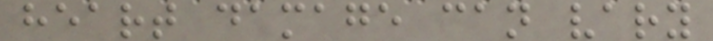heart damage can vary
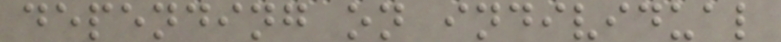depending on individual
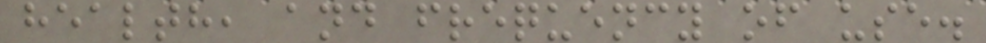health, and frequency of use.
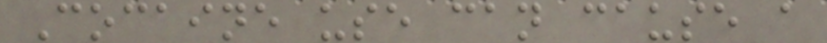Cocaine use can cause a
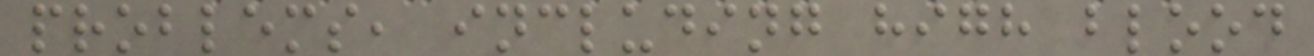problems, including high blood
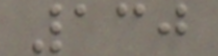130
